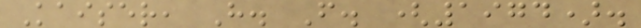Kaiser, H. F. (1974).
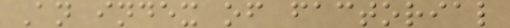An index of factorial
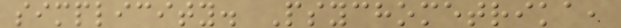simplicity. Psychometrika,
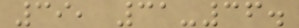39, 31-36.
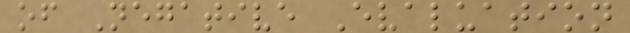of Negative Evaluation
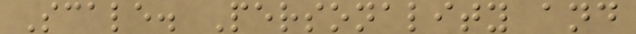Scale. Personality and
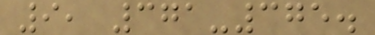9, 371-375.
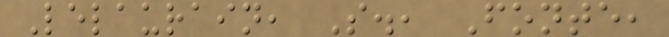Lelaurain, S., Fonte,
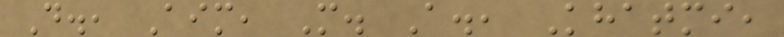D., Aim, M. A., Khatmi,
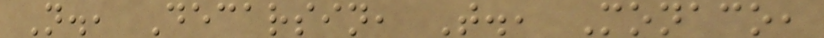N., Decarsin, T., Monaco,
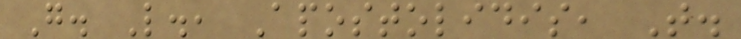G. L., Apostolidis, T.
